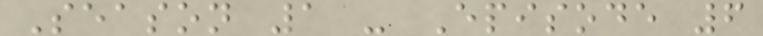Season 1 - Episode 6
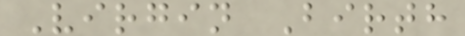Virgin Birth
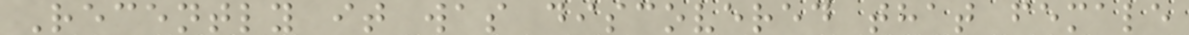Recently it was discovered that female
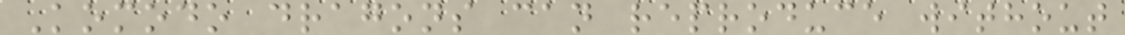Komodo dragons can reproduce without
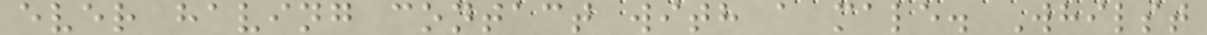ever having contact with a male. Whilst
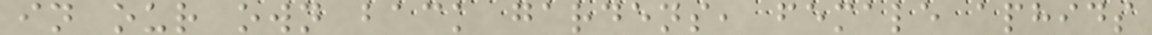in our own back gardens, female aphids
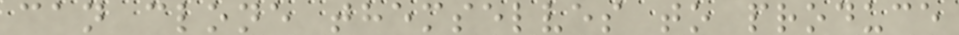can clone themselves to produce
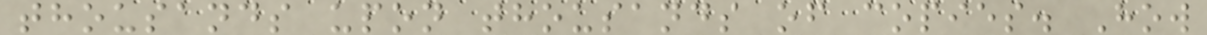thousands upon thousands of copies. How
